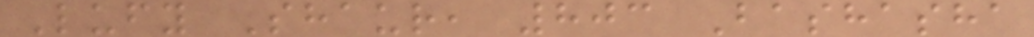Lufy Shaur, 803 Bashasha
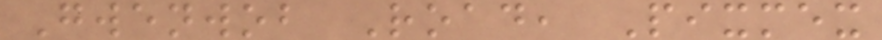Gwenwob Road, Pixmex
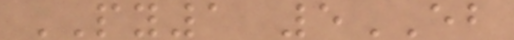PY1 5EB
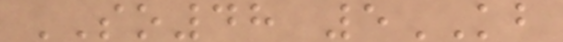SO48 5KB
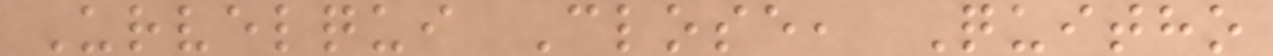Urvelqui Close, Quitho
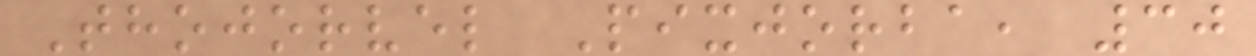Thojorvel Pixjorba, 30
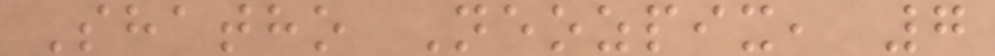Shatho Neozpix, 7
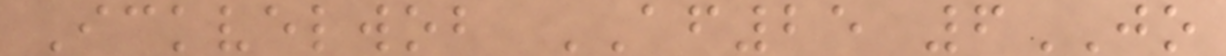Ickvelwob AF25 6JO
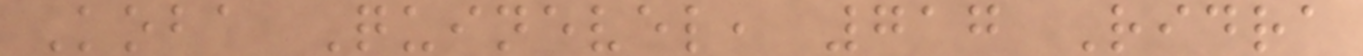Koba Quinevel, 717 Ridra
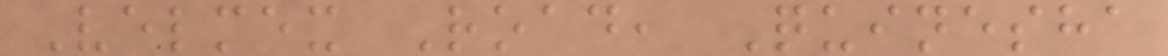Velmex Road, Quinesha
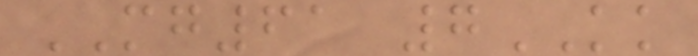MG61 7KK
